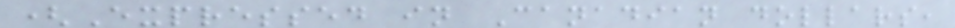(Expressed in Canadian dollars,
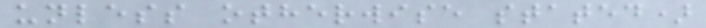unless otherwise stated)
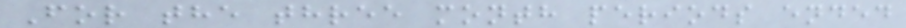For the three month periods ended
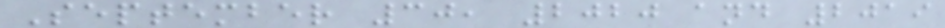September 30, 2020 and 2019
